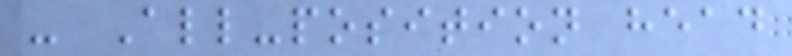- All-position head
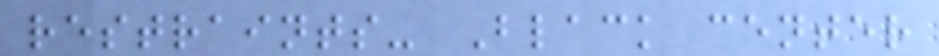restraints- Black center
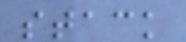stack
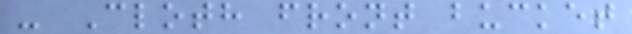- Cloth front bucket
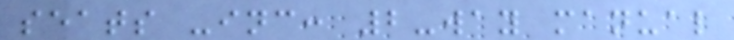seats -inc: 2-way manual
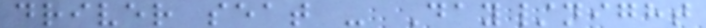driver seat - Day/night
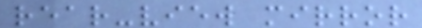rear-view mirror
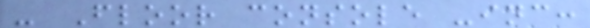- Floor console -inc:
